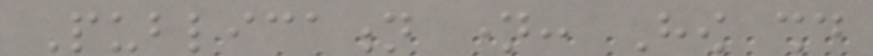Publication name: How should
